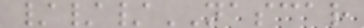///NASCAR
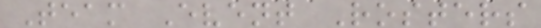Team Event Rosters
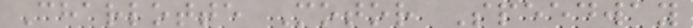Charlotte Motor Speedway
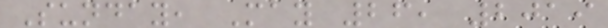Sunday, May 26, 2019
